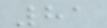81
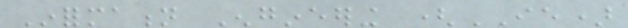Information Engineering (IE)
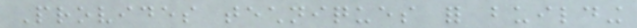Provides techniques for building
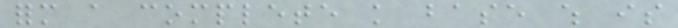form a complete knowledge base which is
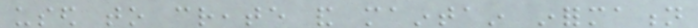used to create and maintain information
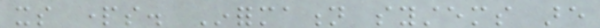its parts. Information systems are
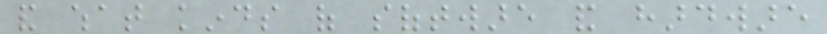and what kinds of software and hardware
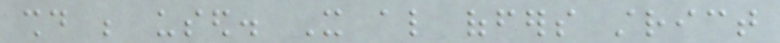should be used. It also offers strict
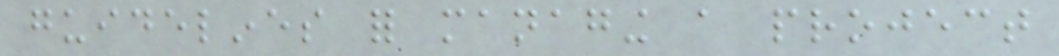guidelines for managing a project
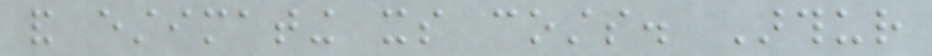and estimating its costs. Arthur
